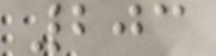203
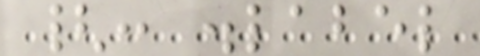{: .label
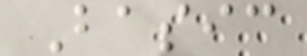Basic
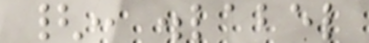{: .label
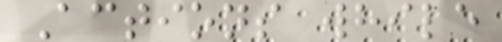Actions while
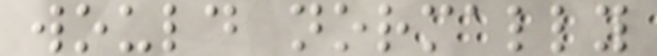would normally
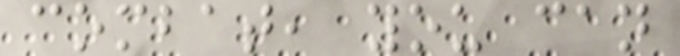combat, you can
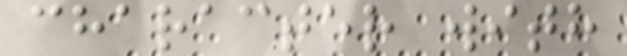character with
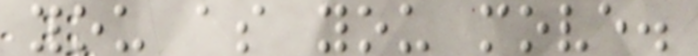you as you move.
